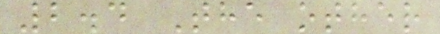2.4 The other
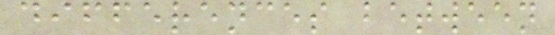differences between
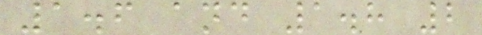1.6 and 1.8 2
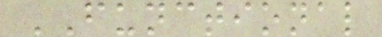FUNCTIONAL
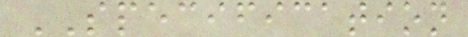SPECIFICATION
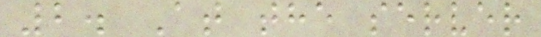2. At the server
